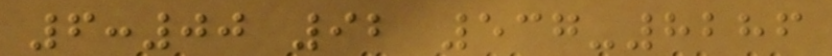6:00 92 537-8286
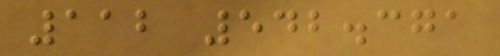112 542.371
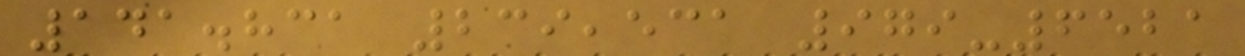141.831 239,531 979-6521
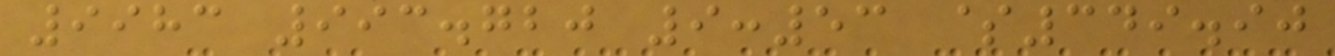9983 993.720 9:53 $349.90
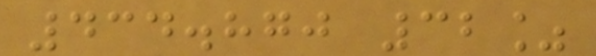434.870 32%
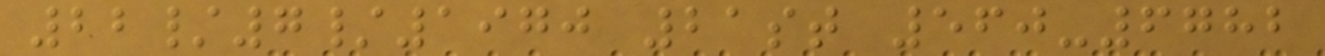22/7/1970 21st 560-6782
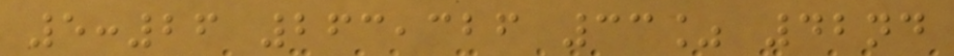5:26 263,326 33% 42nd
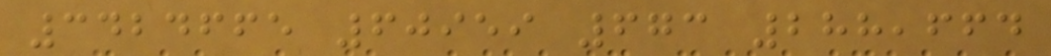3424665 60959 673 288,664
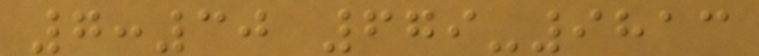7:30 679-9813
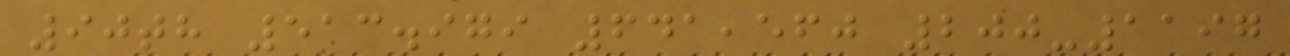90th 513.979 641,560 200-1197
